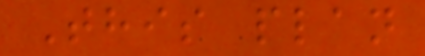This plan
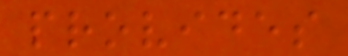provides
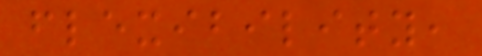flexibility,
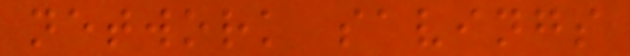network savings
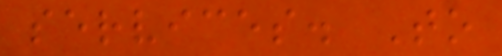services. To
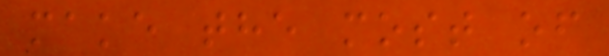make the most of
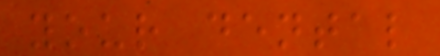your dental
